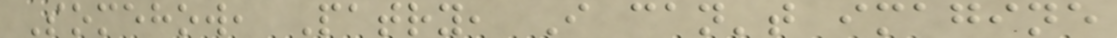Somehow, Patry, I can't imagine
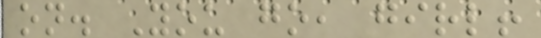on. You go, girl!
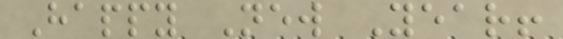Happy New Year!
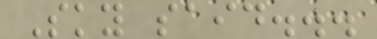Sky said...
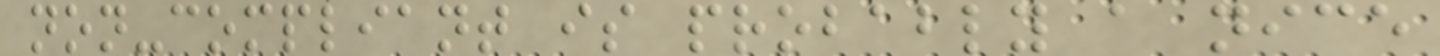non-compliant is probably a nice
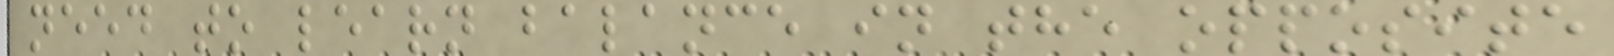need to learn balance in the opposite
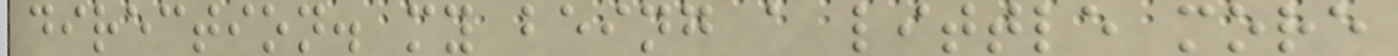direction. my being a little more
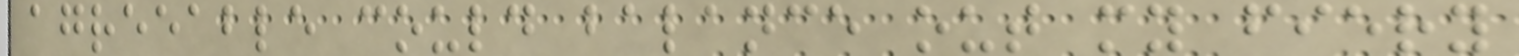agreeable could balance out my fiery
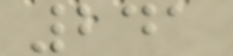241
